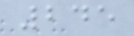245
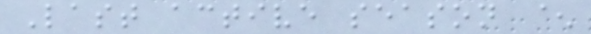Last active season ^
